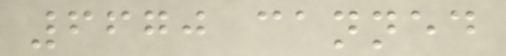6670 canned
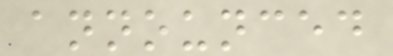announced
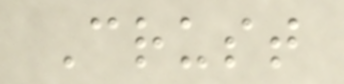Crust
